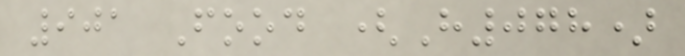901 Food (H078)
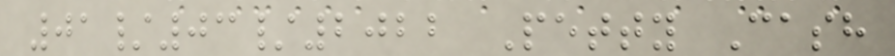01/03/2022 Petty Cash
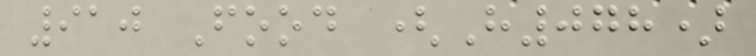910 Food (H078)
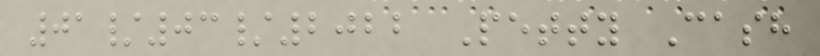01/03/2022 Petty Cash
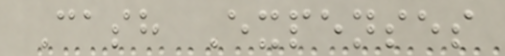Cash Expenses
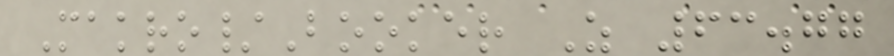Makro/Booker Z 63.77
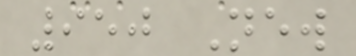950 New
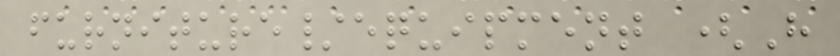furniture/equipment (H
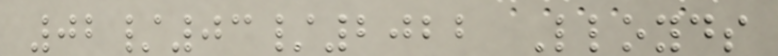02/03/2022 Lloyds
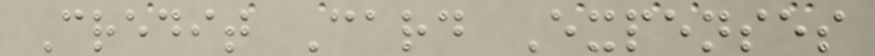Credit Card Expenses
